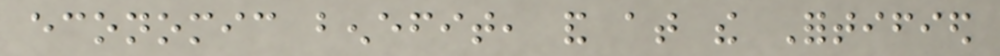economic benefit, and at the Fortified
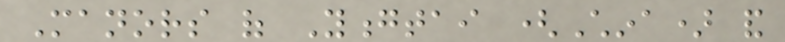Manors of Yongtai (China) and
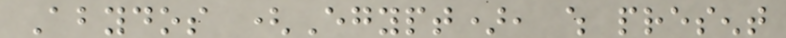Abydos (Egypt), which present
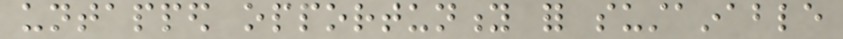untapped opportunity for sustainable
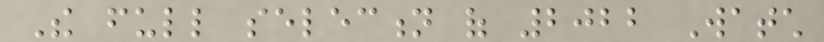The full selection of 2022 Watch
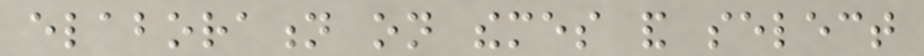elaboration on themes and select
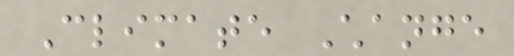Climate Change
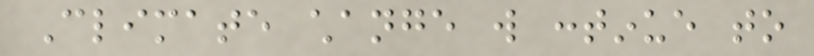Climate change will continue to
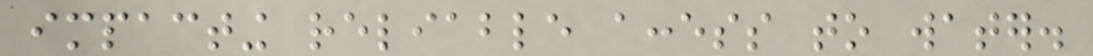impacting reliable access to water.
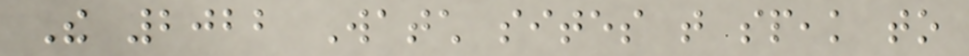The 2022 Watch sites that speak to
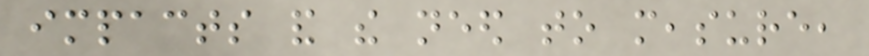impacts and the need to measure,
